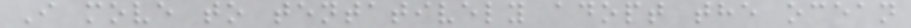I move to tentatively adopt the ocean
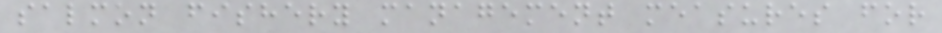salmon fishery management measures for
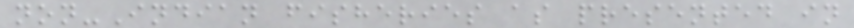non-Indian fisheries as presented in
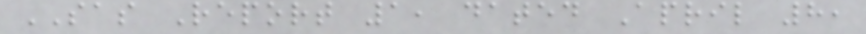SAS Report 1, dated April 8,
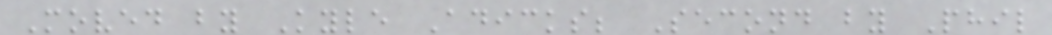Moved by Kyle Adicks; Second by Phil
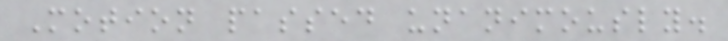Motion passed unanimously.
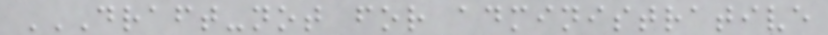DRAFT-NOT FOR ADMINISTRATIVE
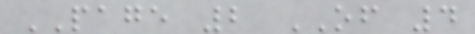PAGE 2 OF 4
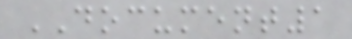DOCUMENT1
